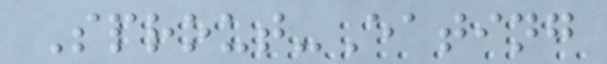Sprout-Eating
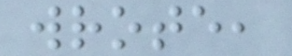wrote,
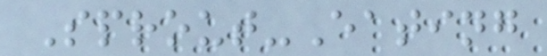Sprout-Eating
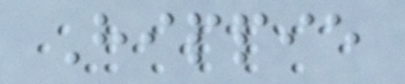Hippie
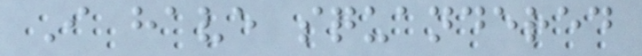I have squandered
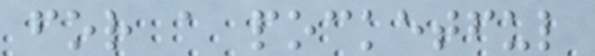for a pocketful
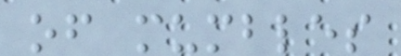of mumbles
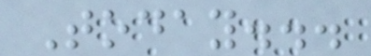Today...
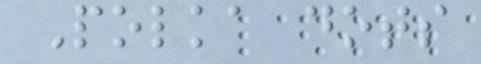Polka dots
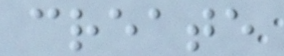create
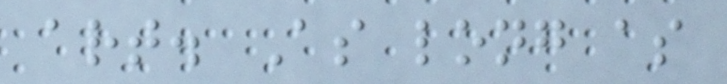art. As long as
